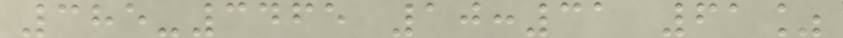385-3465 10:31 61%
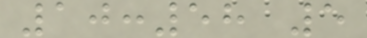10:58 5
